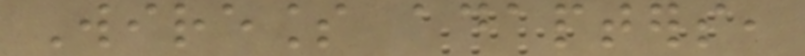Wireless adapters,
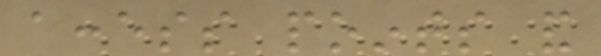access points and
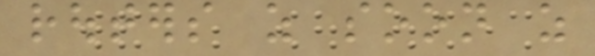routers as soon as
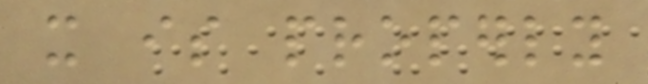it is properly
